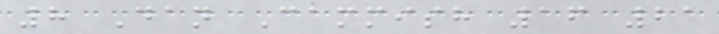8 Dan Cammish 16 21
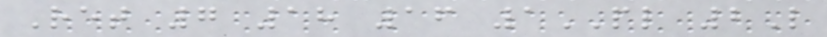Ret 7 18 16 1PL 2L
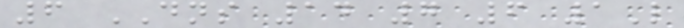6 DNS 14 7 6 1L
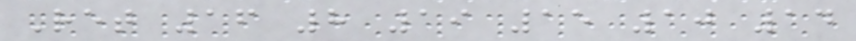Ret 16 8 19 15 10 14
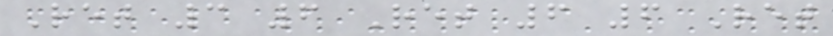Ret 3 6 Ret 6 6 Ret
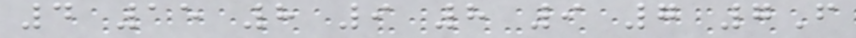4 15 8 9 8 9 7 7F
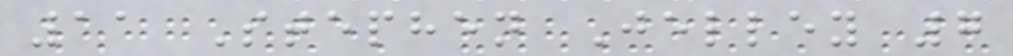11 Stephen Jelley 7
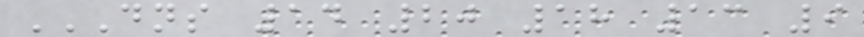DNS 14 20 18 13 9
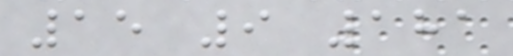15 9 181
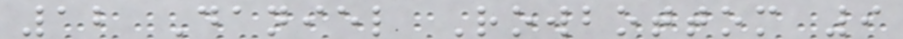12 Daniel Rowbottom 9
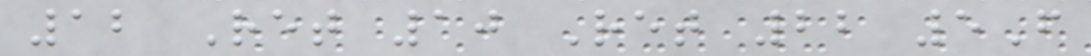12 Ret 10 Ret 22 5F
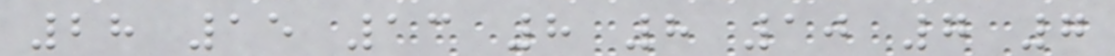28 15 13 8 8 10 7 7
